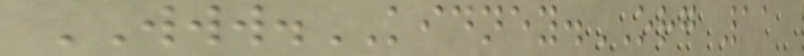WWW.KIDNEY.ORG 11
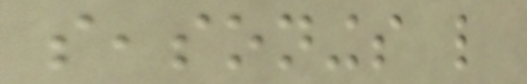seasonings like
